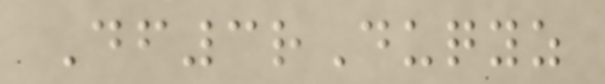Df3rDuqyz
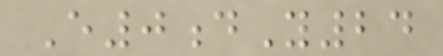E0dY24
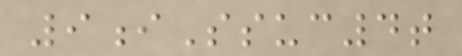9iSsuc4t
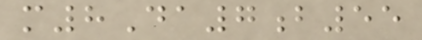m8Da7b55
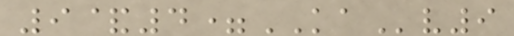9&4=KAv9
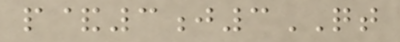p&3j3QT
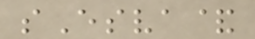sEsva&
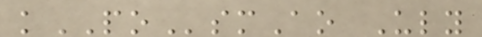kPOsmAo Uly
